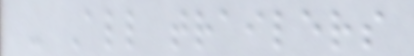- All trailers
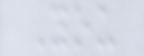You
